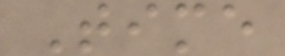Time
